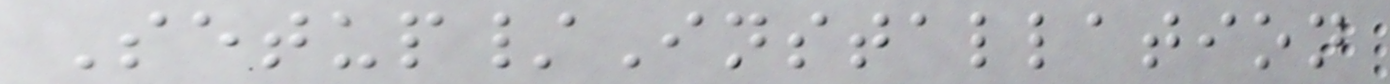Setup/Installation
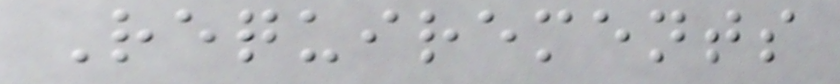Requirements
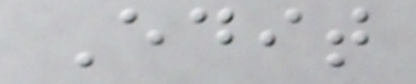Edit
